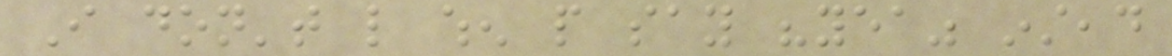I don't like when people say "yea" instead
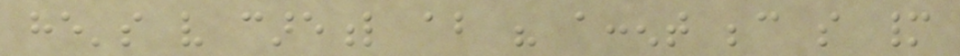he's very careful about his accent because so many
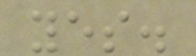yes.
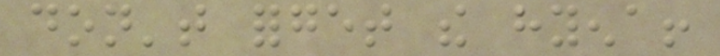don't forget the hyena!
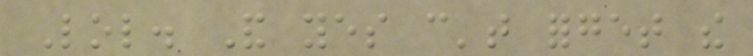Lol. And yes can't forget the
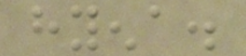hyena.
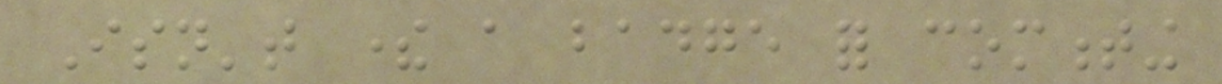Isn't there a badge for commenting
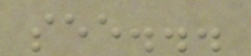see...
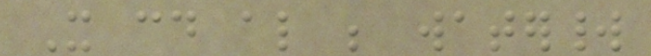It could also be waterworld
